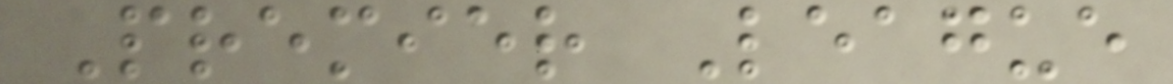Premier League
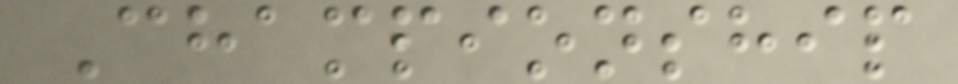Championship
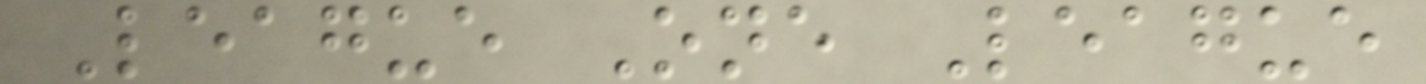League One League
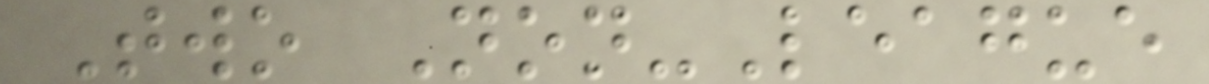Two Non-League
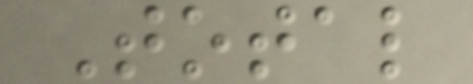Total
